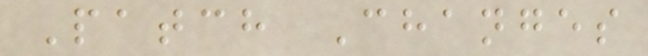Patch Changes
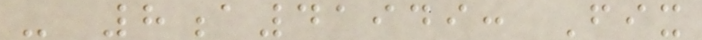- 8a41949: Fix
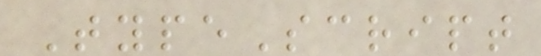TypeScript
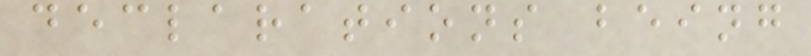declarations being
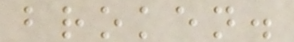broken.
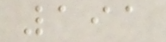191
